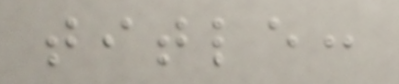title:
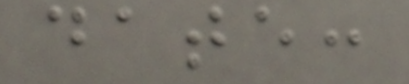date:
